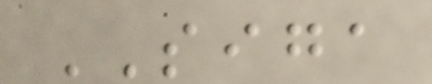SIGA
